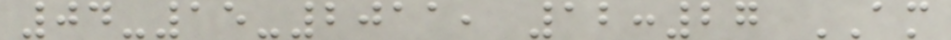04-15-2011, 12:27 AM
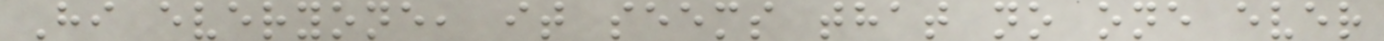Hi everyone, it seems that no one ever
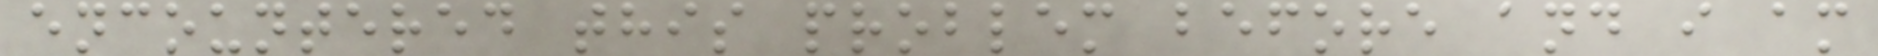encountered this problem before and i am
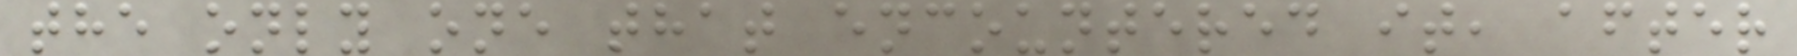the only one that encountered it, after
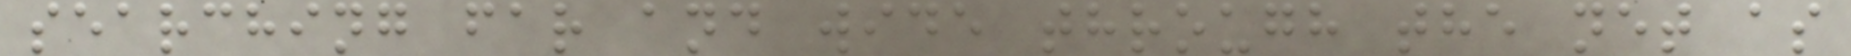searching far and wide through the net as
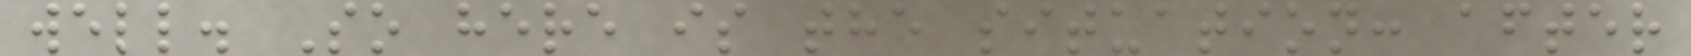well. So here is the situation: after
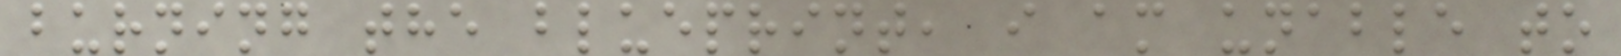burning the blueprint, i am unable to
